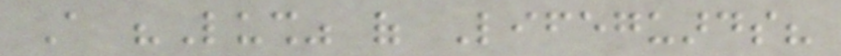A "Lush" of Lifeguards?
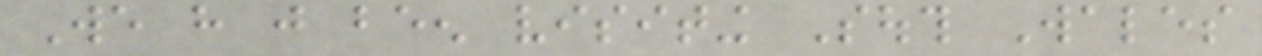We have just been visiting South Wales
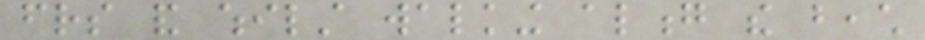friends and whilst walking along the beach
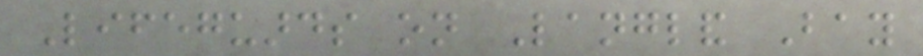Lifeguards on Langland Bay
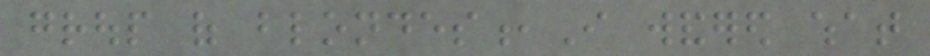group of blondes,I wandered what
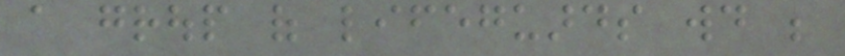a group of lifeguards would be
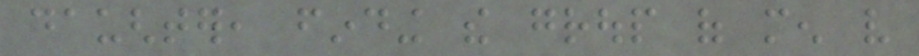daughter, finding the group of men very
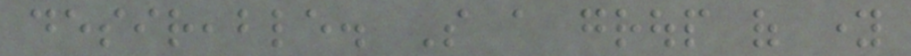desireable. So a group of young
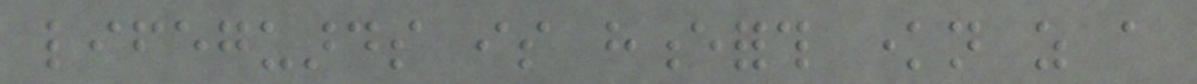lifeguards is henceforth known as a
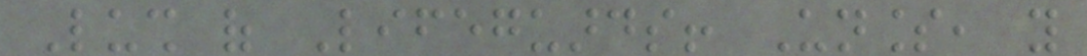Lush of Lifeguards! Unless, you
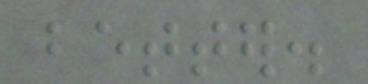better.
